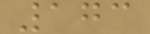173
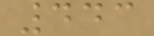443
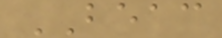BEAC
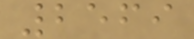2569
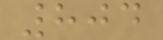804
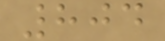804
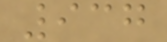937
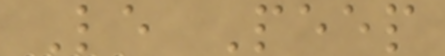Le Peep
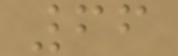66
